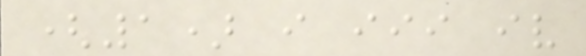(1) i iii iv
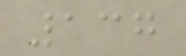137
